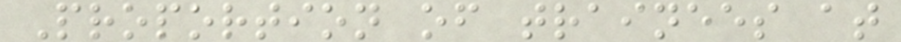Proportion of trainees at
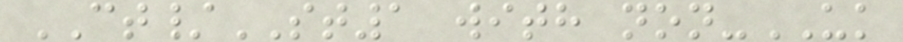CT/ST1 with non-UK
